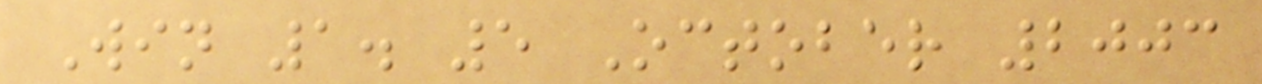Win 1. 5 October 2003
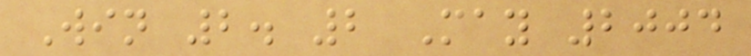Win 2. 2 May 2004
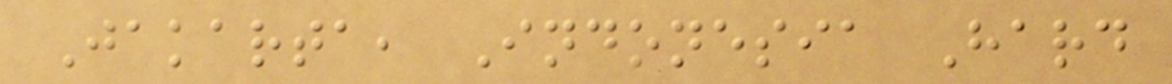Jakarta, Indonesia Hard
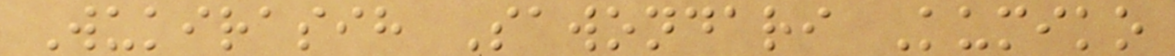Wukirasih Sawondari Kumiko
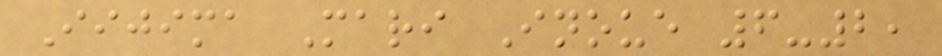Iijima Mari Inoue 6-2,
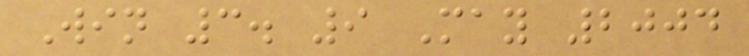Win 3. 9 May 2004
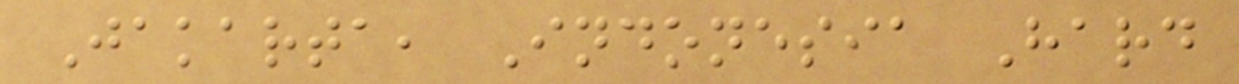Jakarta, Indonesia Hard
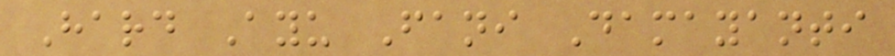Hard Ayu Fani Damayanti
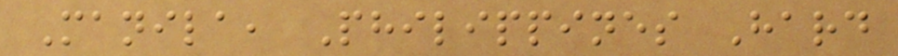Manila, Philippines Hard
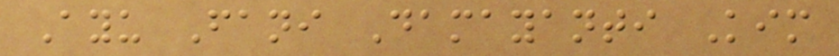Ayu Fani Damayanti Kim
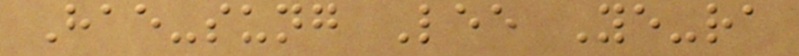Hae-sung Lee Ye-ra
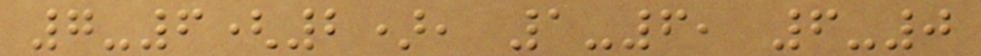7-6(2), 1-6, 6-0
